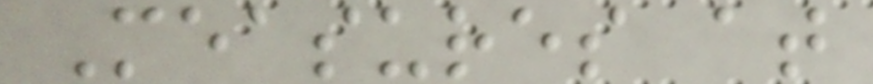Measures at
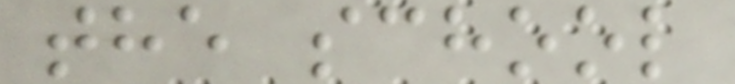the school
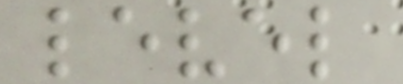level
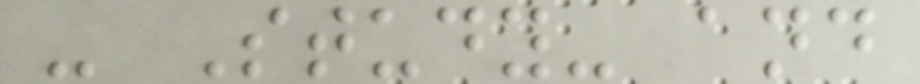- Study- and
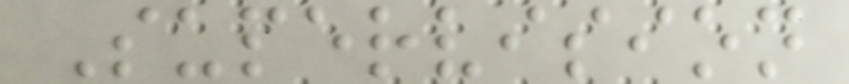Supervision
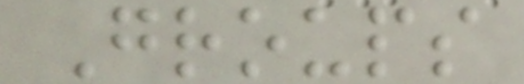Groups
